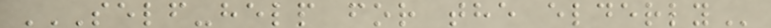SELF-HELP FOR THE ELDERLY
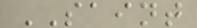SAINT
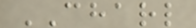CHARL
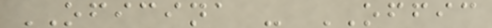OFICINA - OFFIC
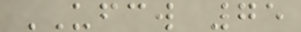UFCW 75
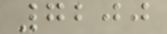7200
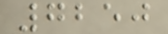7250
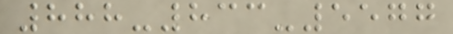888-833-5577
